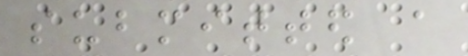submitted a
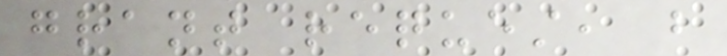grant request, but
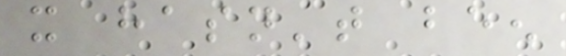it hasn't been
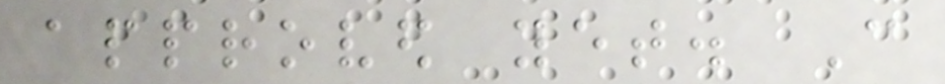approved yet. Can
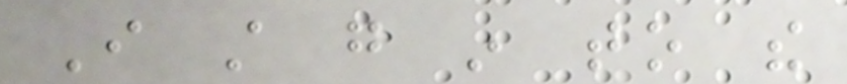I still go in to the
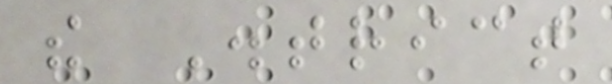the District
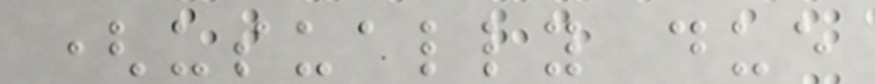(usually due
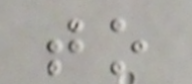to
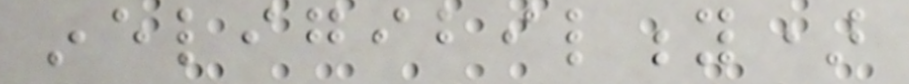ineligibility)
